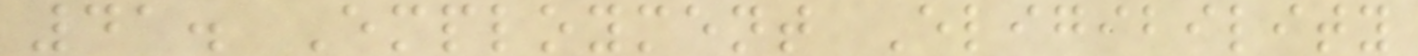41. Employment Eligibility
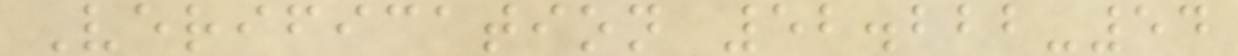Verification 52.222-54
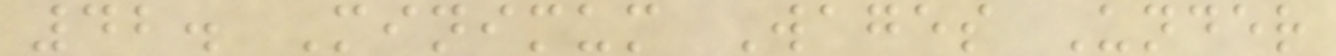42. Minimum Wages Under
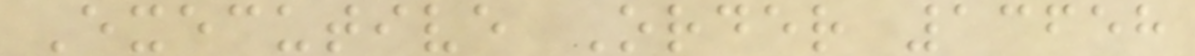Executive Order 13658
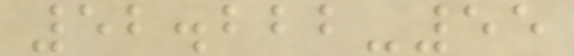52.222-55
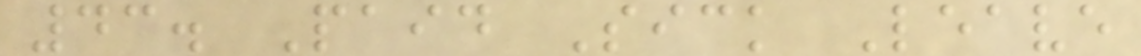43. Paid Sick Leave
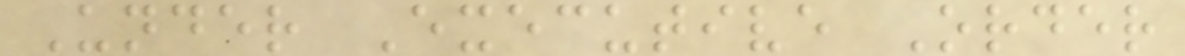Under Executive Order
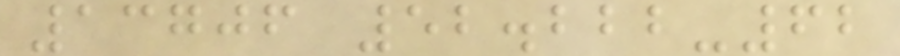13706 52.222-62
